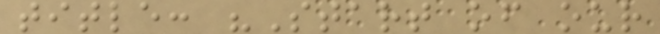title: "Start of our
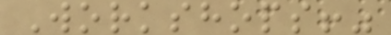Workshops!"
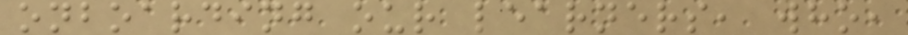onboarding our learners, who,
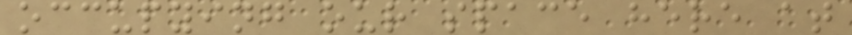occupying our space here at
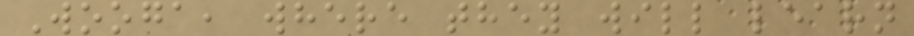Wooga, where they will learn
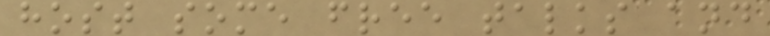host some free talks and
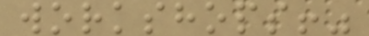workshops!"
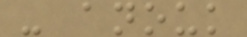- anouk
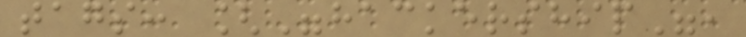tags: ["hackership",
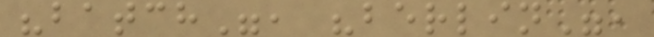"batch", "berlin",
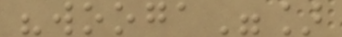"wooga"]
